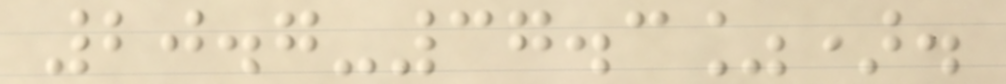20.7-37.3%).
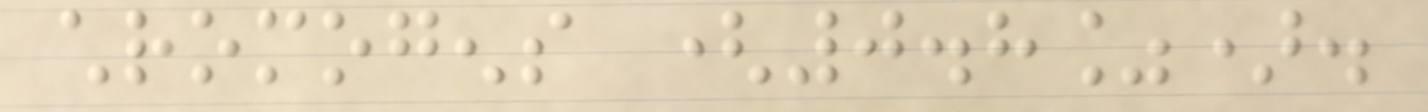chromogens (0.8%).
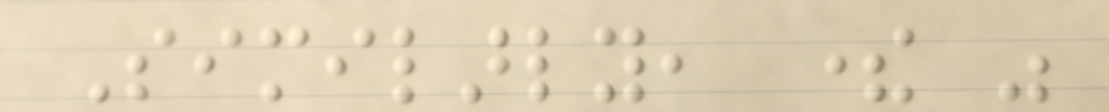Similarly, there was
